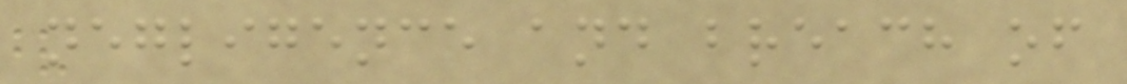negligence and breach of
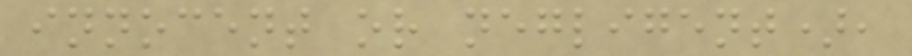innocent or negligent),
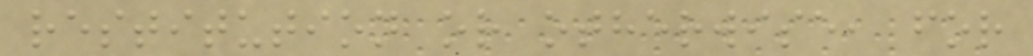restitution or otherwise, for
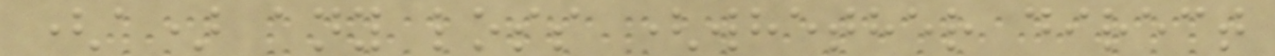(a) any loss (whether direct
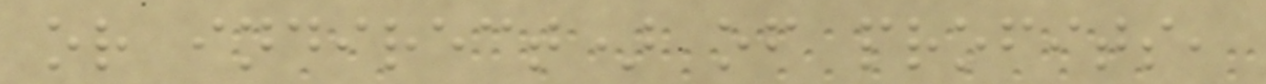or indirect) of profits,
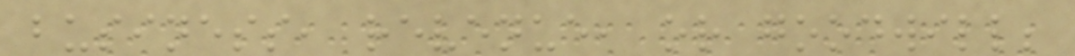business, revenue, or goodwill;
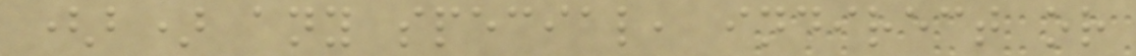(b) any special, indirect or
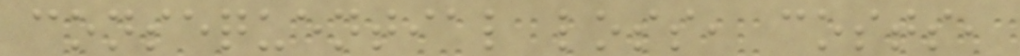consequential loss, costs,
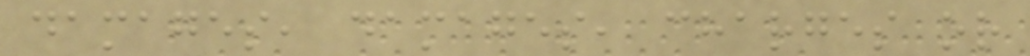damages, damages, charges or
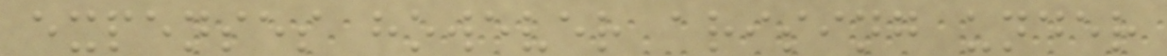expenses however arising under
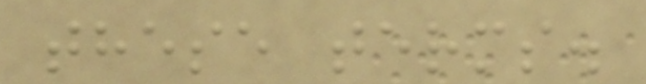these terms.
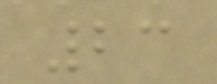23
